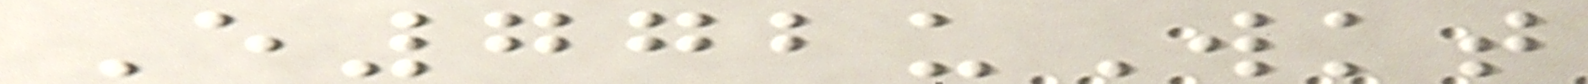E772uWkt
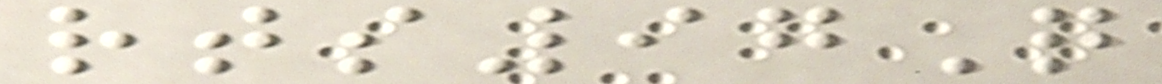rts97Q
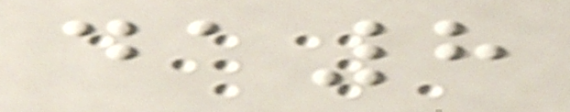da8
